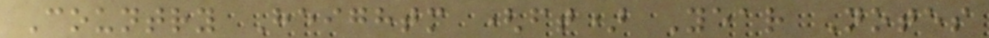Country Heightm (ft) Year Notes
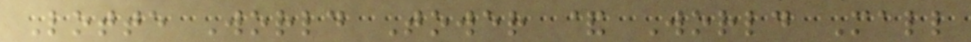Lotte World Tower & World Mall
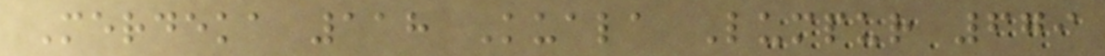Merdeka 118 Kuala Lumpur 679
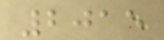2015
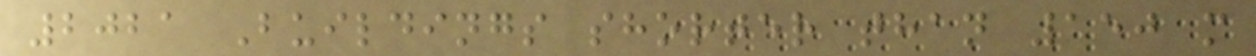2021 Buildings shorter than 150 m
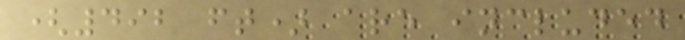(492 ft) are included
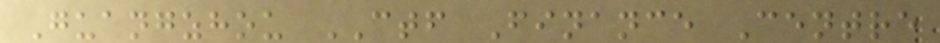Guangzhou CTF Finance Centre
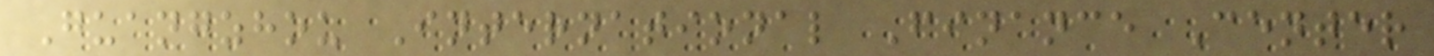Guangzhou International Finance Center
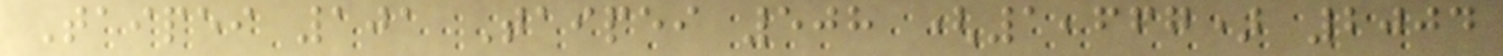Taipei 101 Taipei 508 (1,667) 2004
